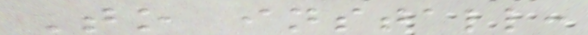To install:
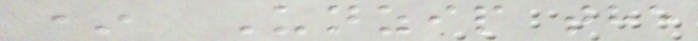* Unzip the
